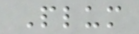Plum
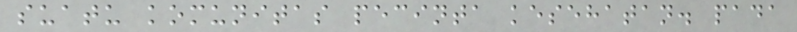suatu komunitas pecinta kesehatan. pada
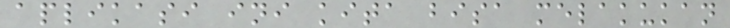aplikasi ini kita bisa melakukan
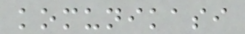komunikasi
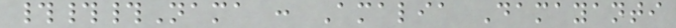###Nama : Amalia Damayanti
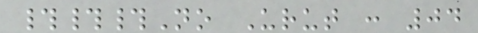###No Urut : 04
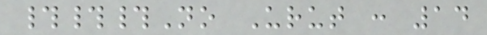###No Urut : 14
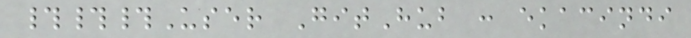###User GitHub : ekacindi
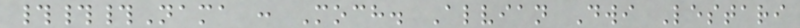###Nama : Moch. Alvian Dwi Lestari
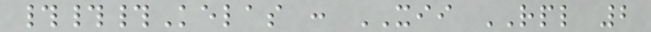###Kelas : XII RPL 2
